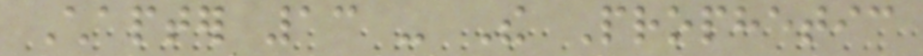Chapter 13 - The Prophetic
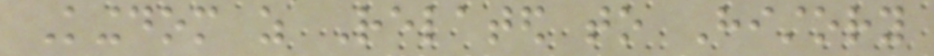Kingdom as Related to History
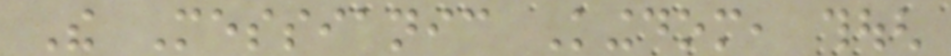The Messianic Kingdom, though
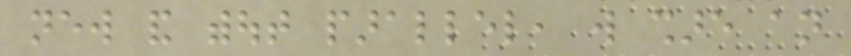new and without parallel, will share an
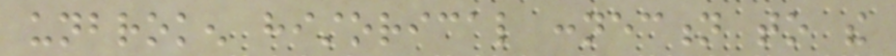unbroken historical connection to the
